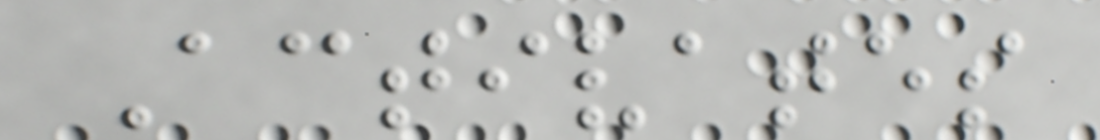Activates
